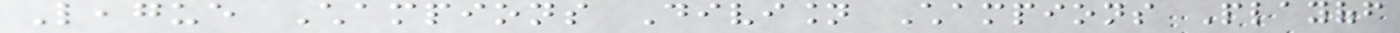League Champions Division Champions Playoff
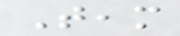Team
